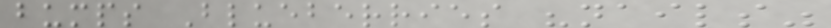bumps Blueberries "nails"
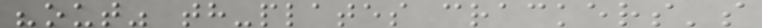"out" th-plates crackers's
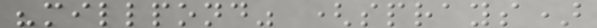"millpond" (sprays)
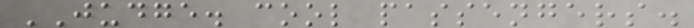JUDGE. cool passengers.
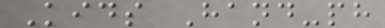Kids Hand-ph
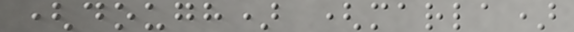(dough) (marla)
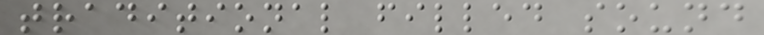traditional filled sound
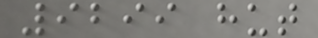9299 hut
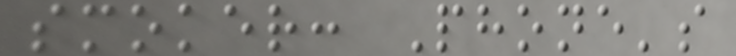smoker: Phone's
